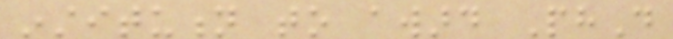institution to award PhD
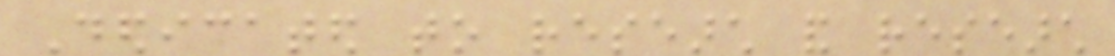Dedicated to research and research
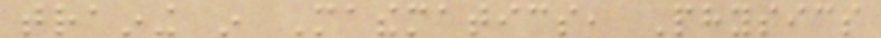training in Mathematics, Physics
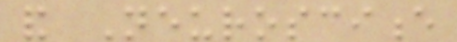and Neuroscience
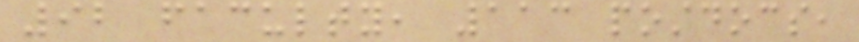92 faculty, 113 postdocs,
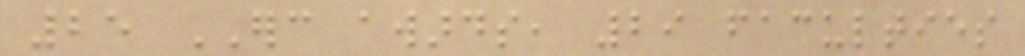25 ERC awards, 29 faculties
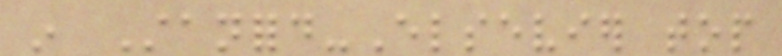in Stanford-Elsevier top
